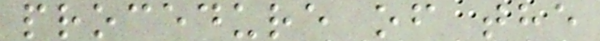procedure of the
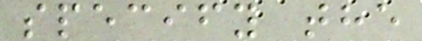specify the
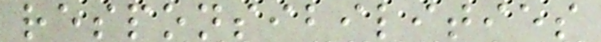responsibilities
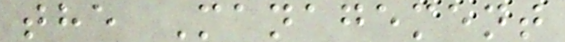the Management
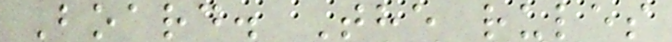Board. The rules
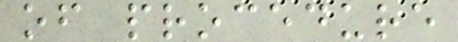of procedure
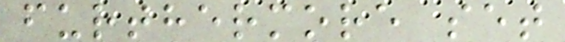furthermore set
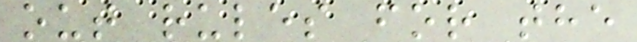out rules for the
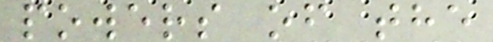powers of the
